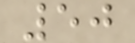50
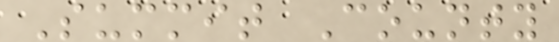Summit County
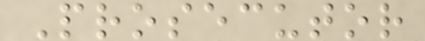Prosecutor
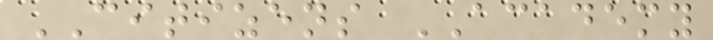CITIZENS ACADEMY
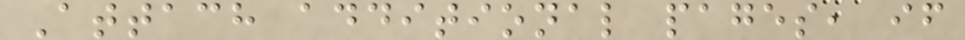Attach additional pages, if
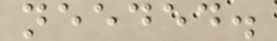needed.
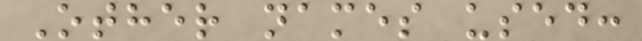Other names used:
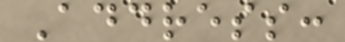Address:
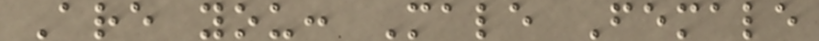Are you: Male Female
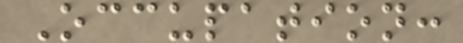Occupation:
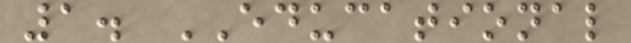1. EDUCATIONAL
